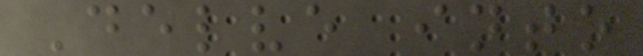Delve into
